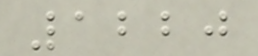1220
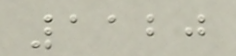1120
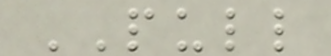PULL
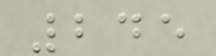245
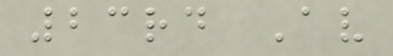23rd Av
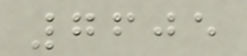7605
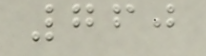760
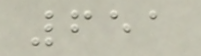651
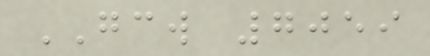GCW 7059
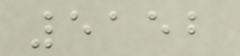5152
